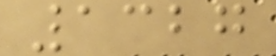1327
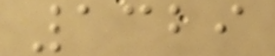1329
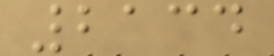2134
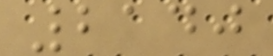2140
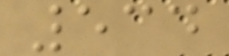534
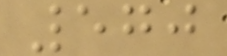570
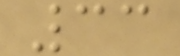33
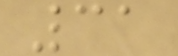31
